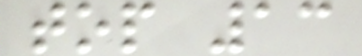top 13
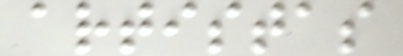artistas
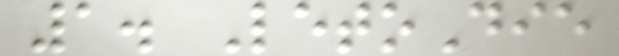1. LetoDie
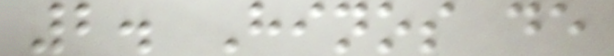2. Hinos de
